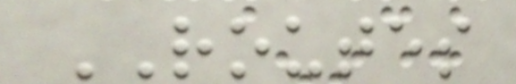ROUTES
